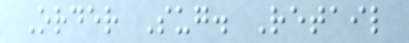Order Sug. Retail
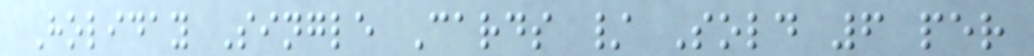Holiday Single Cards / Sold 6 per
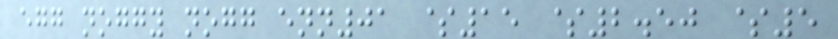egg noggy nogg enn01 $15 $2.50 $5
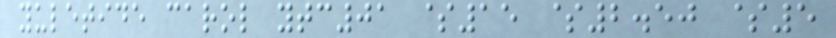yuletide carol ytc01 $15 $2.50 $5
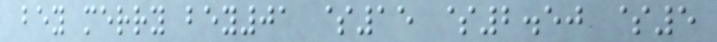bey merry bey01 $15 $2.50 $5
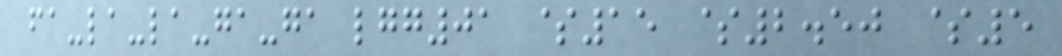fa-la-la-ga-ga lgg01 $15 $2.50 $5
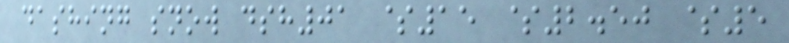dashing snow dsh01 $15 $2.50 $5
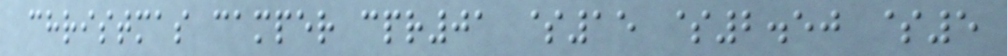christmas camper cpr01 $15 $2.50 $5
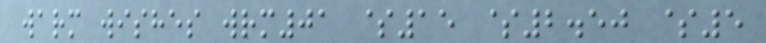warm wishes wrm01 $15 $2.50 $5
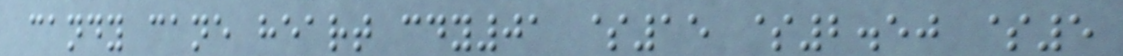candy cane heart cdy01 $15 $2.50 $5
